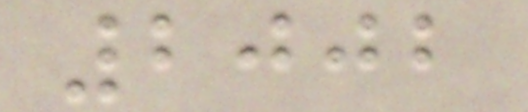2002
